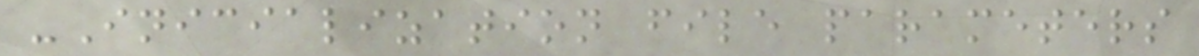-Inicialization file parameters
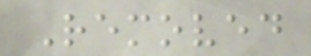Removed
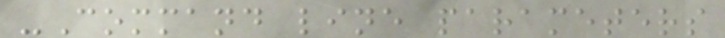-Command line parameters
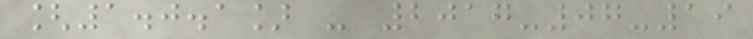[1.0.1] - 2017-07-19
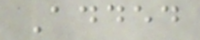Added
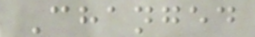Changed
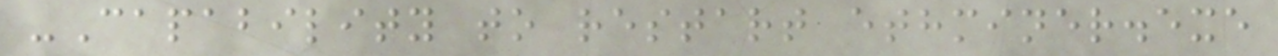-Capability to restart ethminer.exe
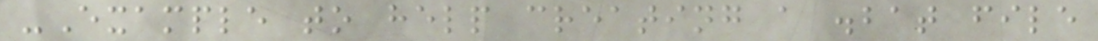-Example to help creating a .bat file
